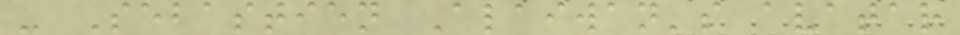- Sebastien Alaiwan's avatar
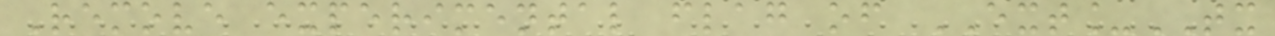Remove experimental flag of EXT_TX
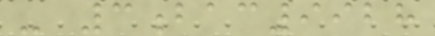- 3bac9928
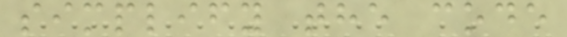simplify the code
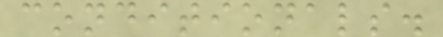conditionals.
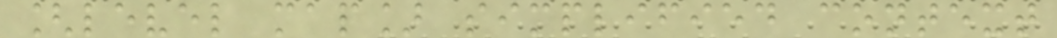[level map] simplified context
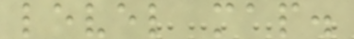level map.
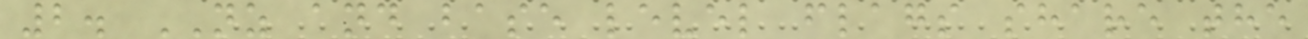2. NZ and base level flags share the
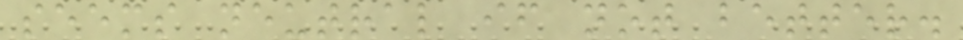seems neutral if not better.
